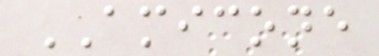AMICONE
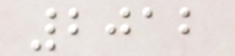2012
